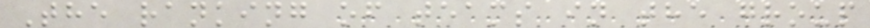The ranking of teams in the group
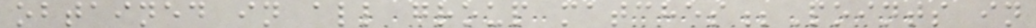obtained in all group matches;Points in
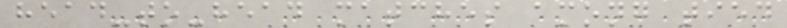head-to-head matches among tied
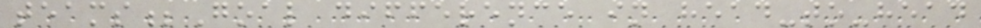teams;Goal difference in head-to-head
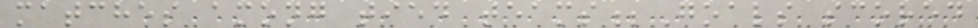matches among tied teams;Goals scored
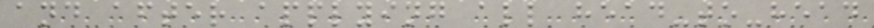and after applying all head-to-head
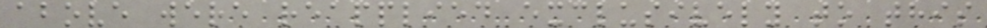above were reapplied exclusively to this
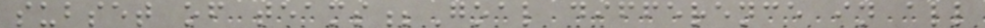subset of teams;Goal difference in all
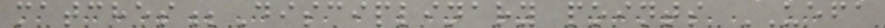matches;Disciplinary points UEFA
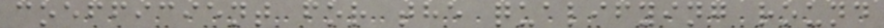coefficient for the qualifying round
